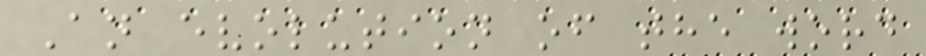An evolution of the word
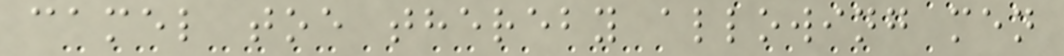camel toe thereby allowing men
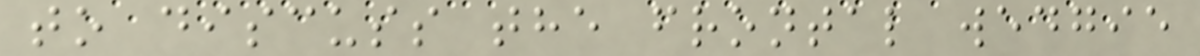to discuss the frontal wedgie
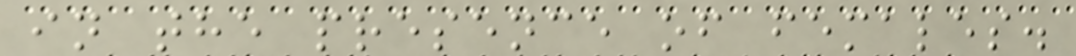in the presence of females.
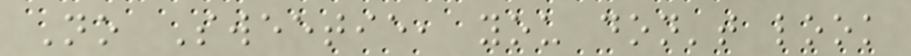No Sweetie, you don't look
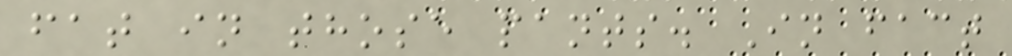fat in those pants. In fact
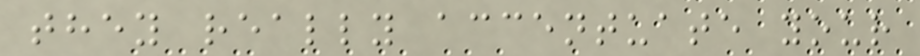they really accentuate your
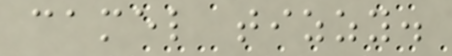camel tizzy.
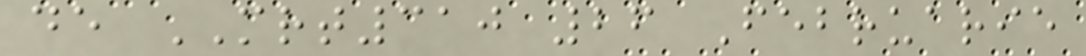de MRT310 26 Februarie
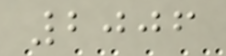2006
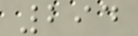294
